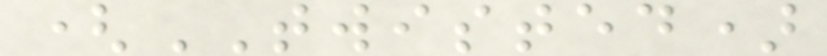(TWISTED)
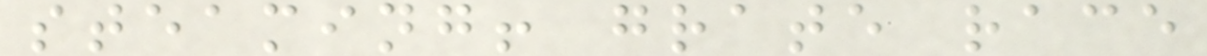steaming! grate race
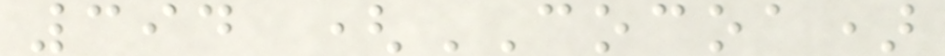394 (COCOA)
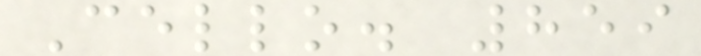Cello. 859
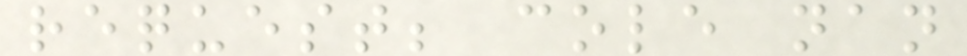request; cole nan
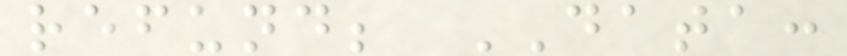refund; DATA:
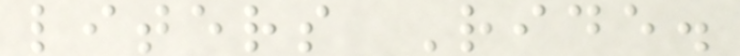liters Ride.
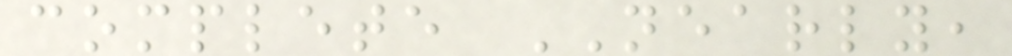complete NEARLY,
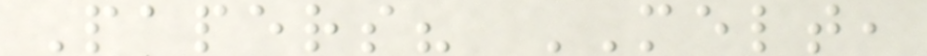Papers? MELT,
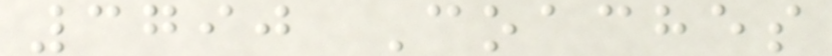3790 Coaches
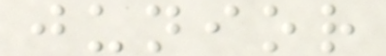junior
